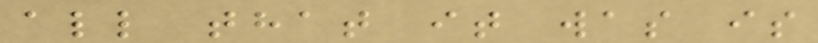all that it was is
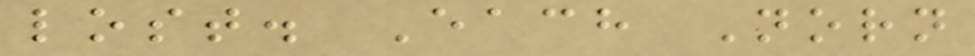lost. Each Norn
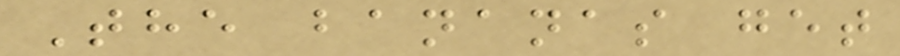The bananas get
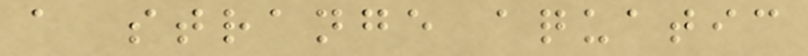a strange aquatic
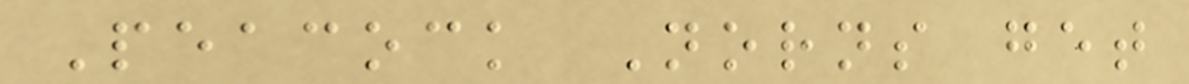Peacock Norns get
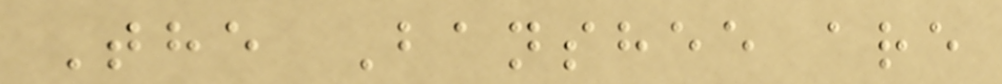The Banshee are
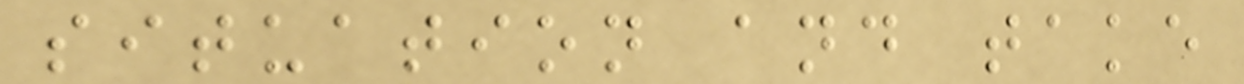situation and take
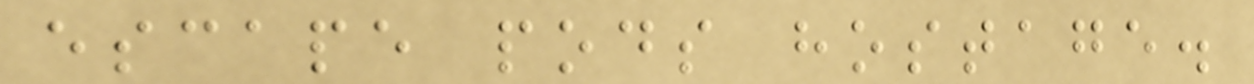escape pods hostage.
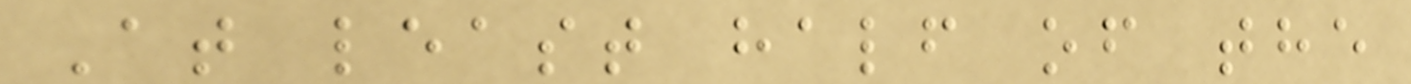At least half of the
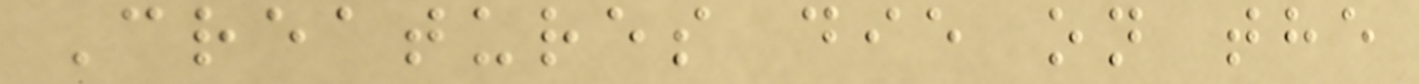Creatures die on the
